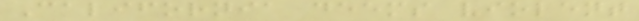California deems violent
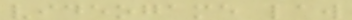videogame law
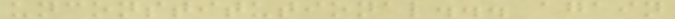unconstitutional... again
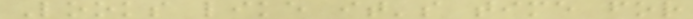Looks like it's time for
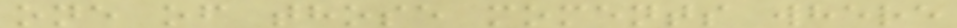one of those moments where
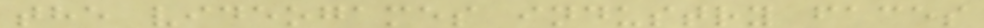the videogames industry faces
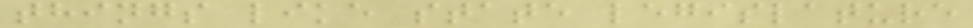things like state legislature
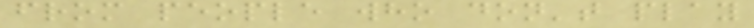from people who don't play
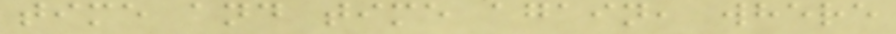time and time again, where
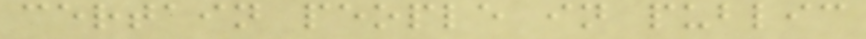certain people in public
